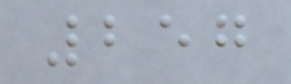257
